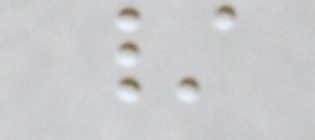/
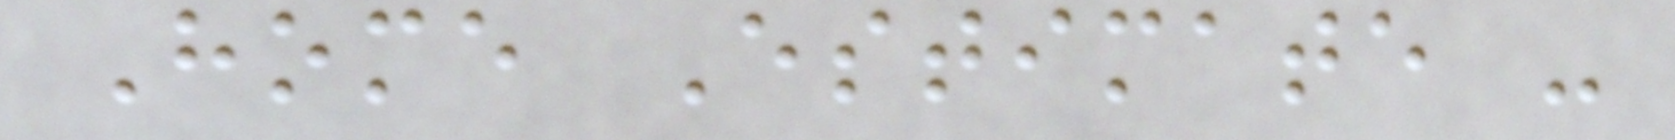Home Estimate -
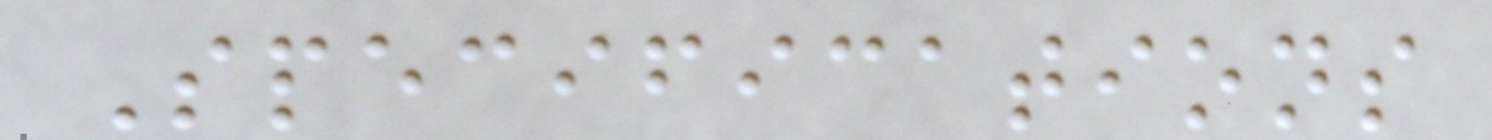Specifications
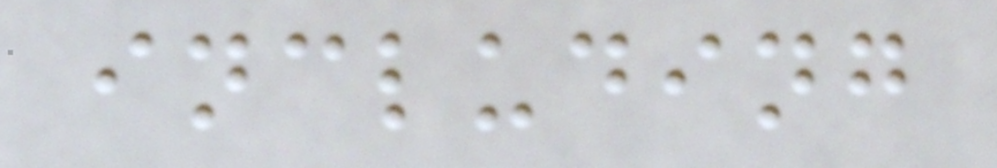including
